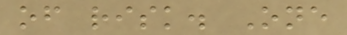of risk. One
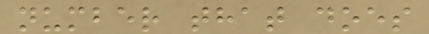number that does
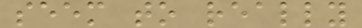seem to really
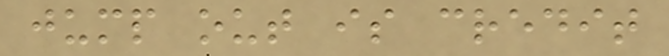jump out is credit
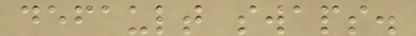default swaps.
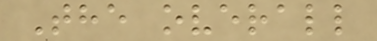The overall
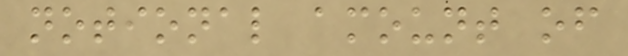notional amount of
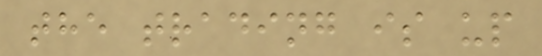the trading is up
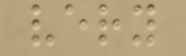very
